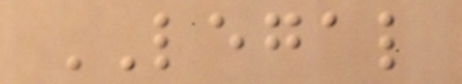LEGAL
